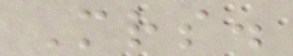Mrs.
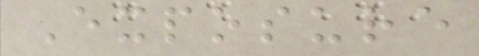Exposure
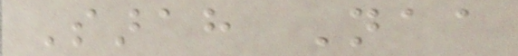Sarah Naa
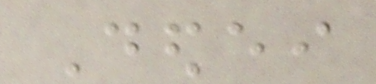Dedei
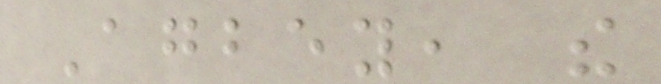Agbey, the
